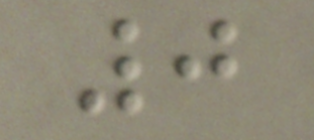0
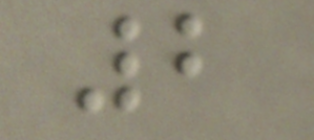2
